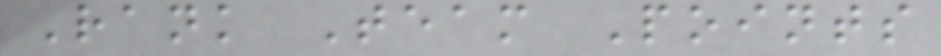Rank Team Points
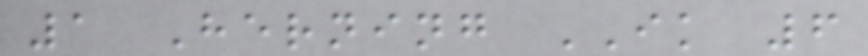1 Herning IK 6
